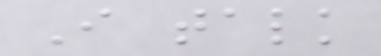I talk
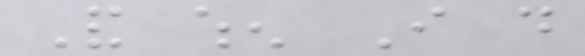And when I do
